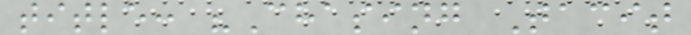title: "Chasing Tacit
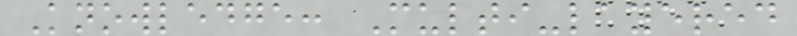Knowledge: Multi-layered
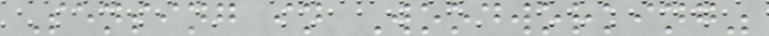Sensing in Woodworking"
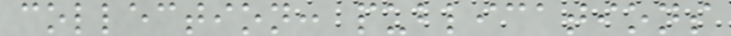collection: publications
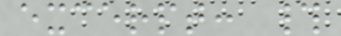excerpt: #
